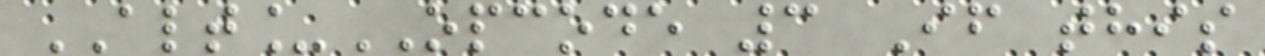ALT_OPCODE 3 If this
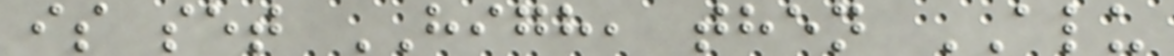is set HIGH, then ALU
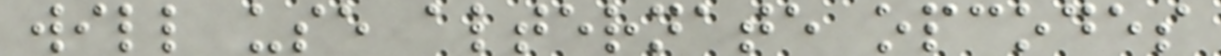will use alternate opcodes
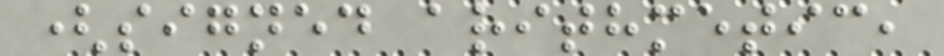(signed arithmetic,
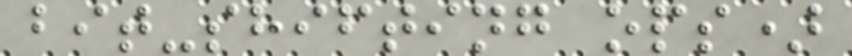bit-shifting ops)
